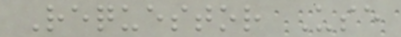Requestor Use
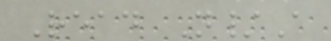Read N/A
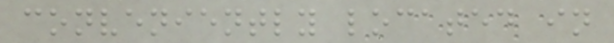conveniently located in
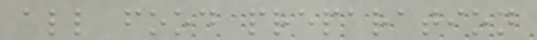all food preparation
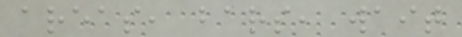areas, bars, wait
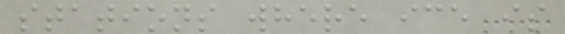stations where ice is
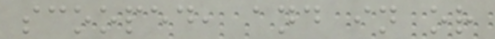scooped, and in or
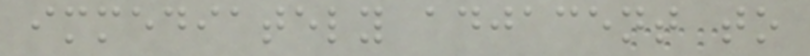immediately adjacent to
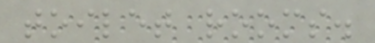toilet rooms.
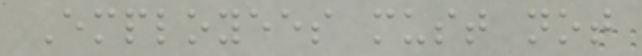Employees must not
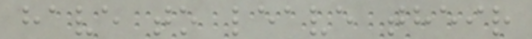have to leave their
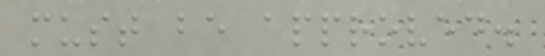must be approved.
